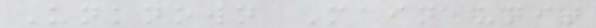Unknown Main unit
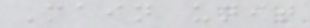Main unit
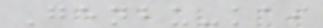Genbu-kai
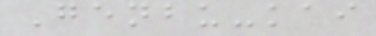Genbu-kai
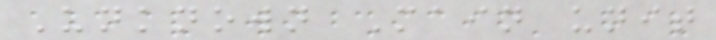Unknown Main unit
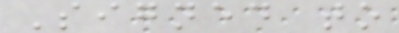Signed to
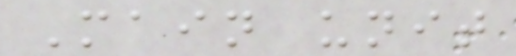Main unit
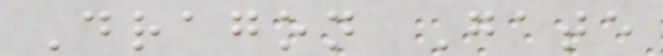Dragon Gate
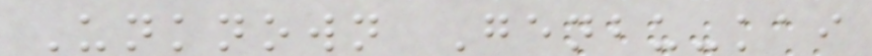Unknown Genbu-kai
